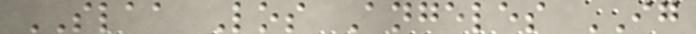SLAA Los Angeles IG
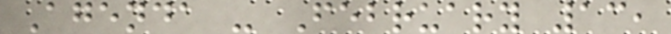Agenda - February 13,
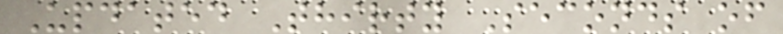Updated Thirty Seconds of
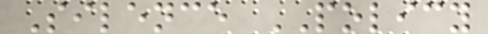Silence POLICY
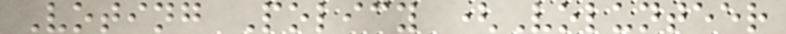Voting Policy (Volunteer
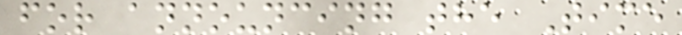for announcing the Time
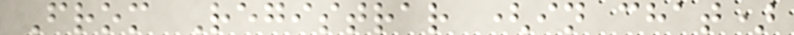From Registrar (in chat)
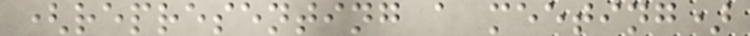(representing a meeting)
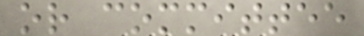or committee
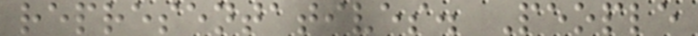representatives. People
